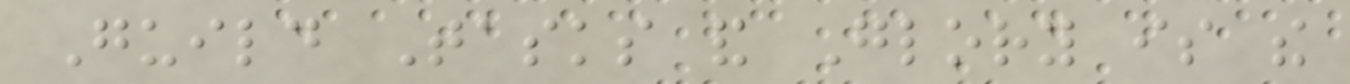Guild Tasks and Glory is the
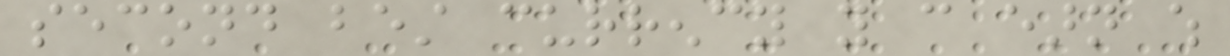second best currency you can earn which
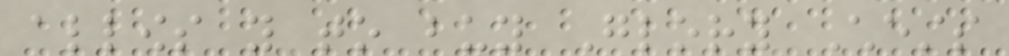allows you to buy Glory Chests
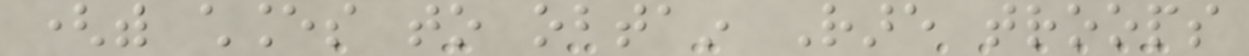(with chances to obtain Rare troops
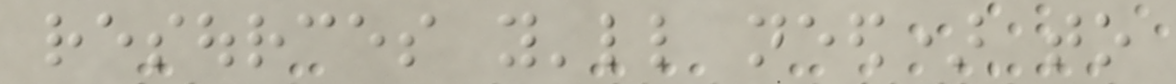resources you'll need) to
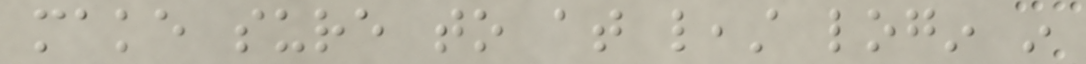make sure to at least login in
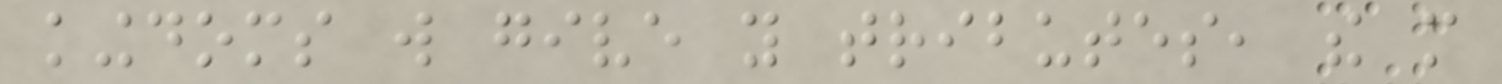kingdoms will give you tributes, the more
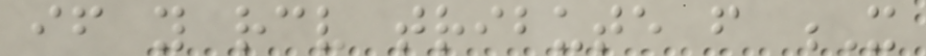if you receive tribute from X
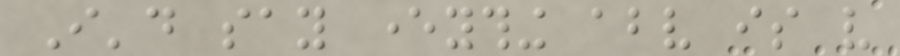I'd say everything above is very
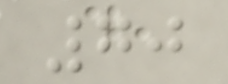70
